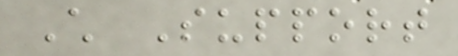Child Support
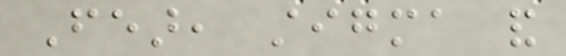Fear, stigma and
